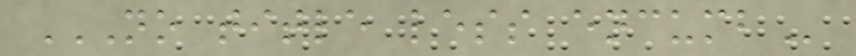NO TITLE LESS ENCUMB
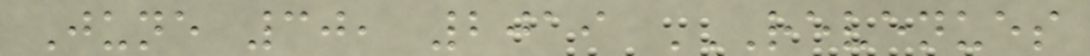June 30, 2019 REVENUES
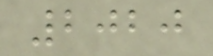2020
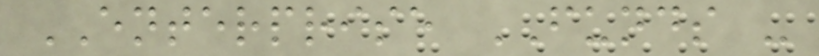ENTERPRISE FUNDS -
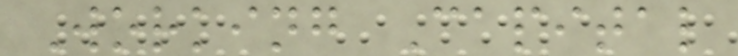Working Capital
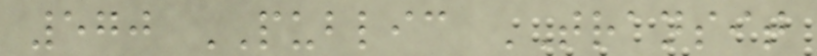570 PUBLIC TRANSIT
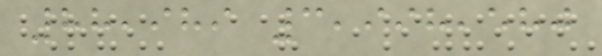88,989 3,998,580
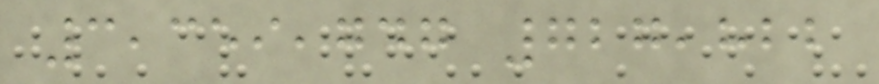3,359,747 727,822
